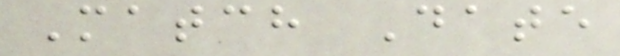Match Date
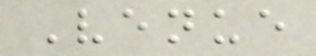Venue
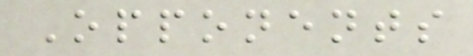Opponents
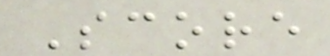Score
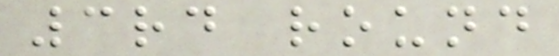3rd round
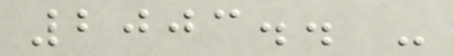2003.. -
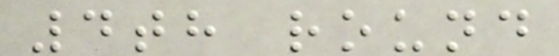4th round
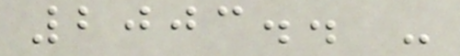2003.. -
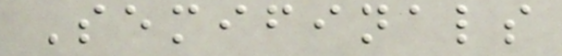Semifinals
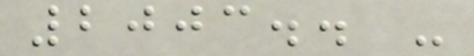2003.. -
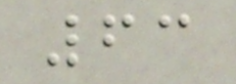63
